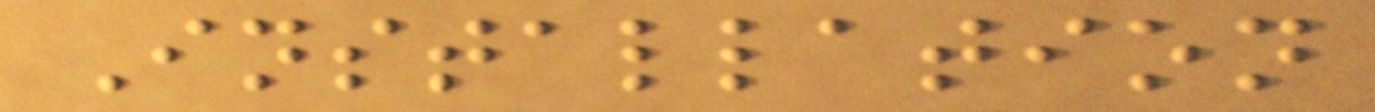Installation
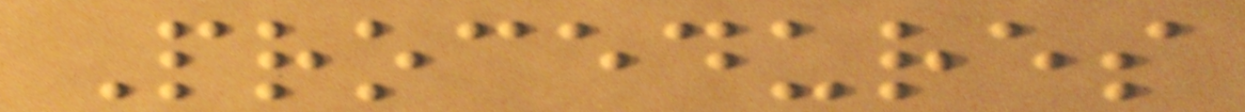Procedures
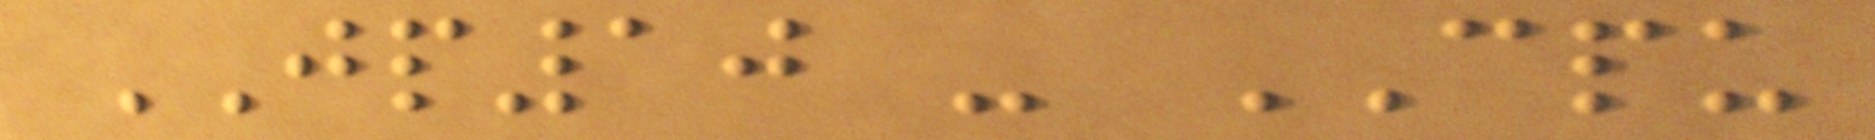JP10 - CPU
